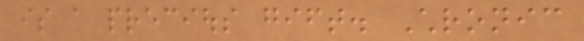is a precious gift. Chronic
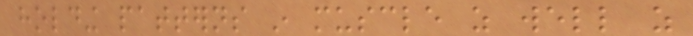holding patterns in muscle as well as
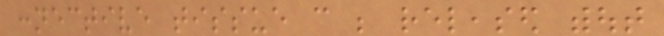connective tissue can be released without
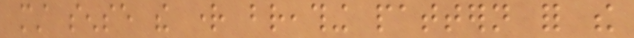must sense the right breathing pattern for the
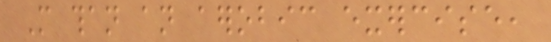More than an aerobic exercise,
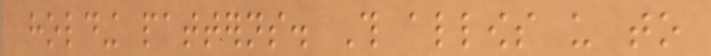holding patterns. This allows us to
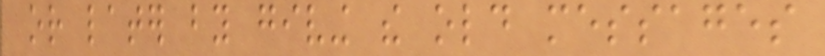or later by giving the old messages
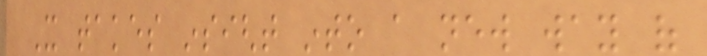It takes insight into a new way of
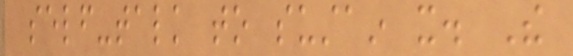self-talk to sustain it. The
